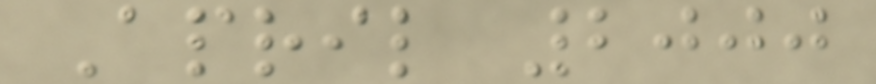April 2000
